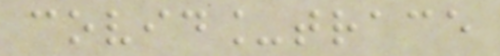covid_trace
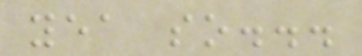yea so...
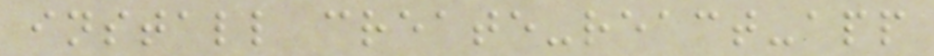install create-react-app
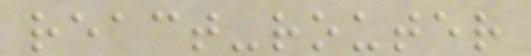react-router
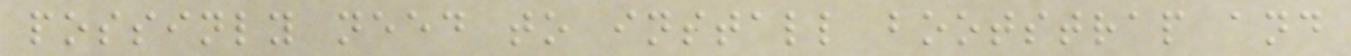possinly need to install bootstrap and
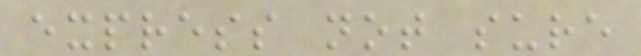express not sure
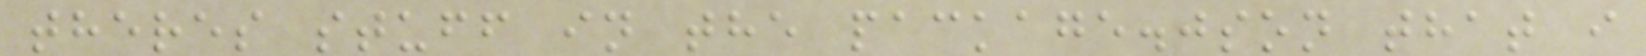theres stuff in the package.json that i
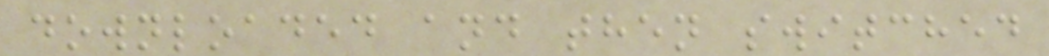downloaded and then switched
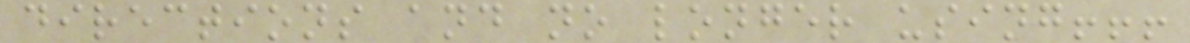directions and no longer using!!!
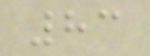83
